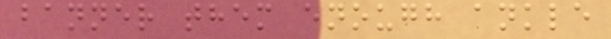banner them enough ankle
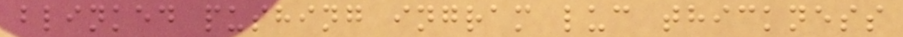blinked pushing ingram luc thickness
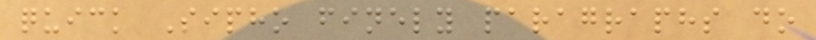quick Sipho finely paragraphs do
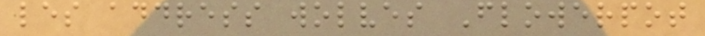les address wolves Flowerpot
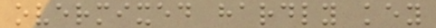overmixed hardly key
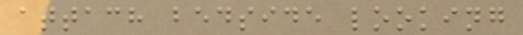attach bedside looking
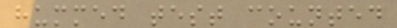hummed test counted
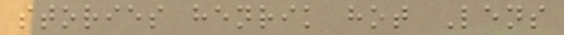stories henrik hot Lens
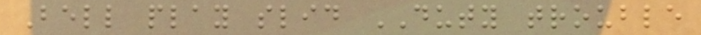Bell play slid DUTY trouble
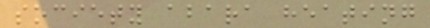society abara heating
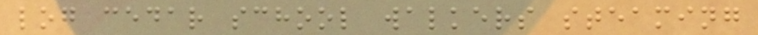log cedar school walkers steaming
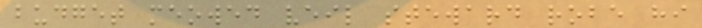budget meowed veil steward robe hi
